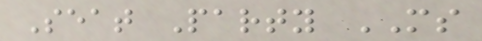Seat Party MS
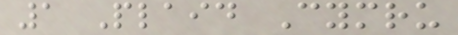1 Plaid Cymru
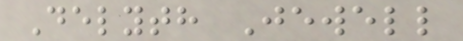Delyth Jewell
